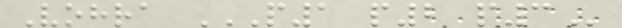Vohra P1 P2 P3
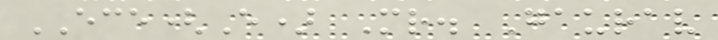ECE(E) Mr. Gaurav
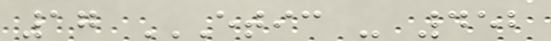17 ETIC - 452
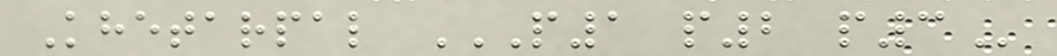Khetarpal P1 P2 P3
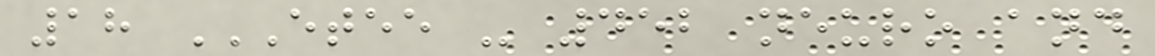18 ETEE - 452 NEURO AND
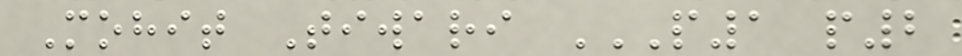Mohit Tiwari P1 P2
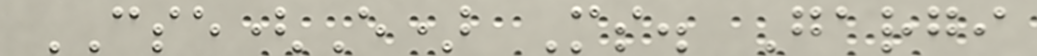CSE(E) Ms. Gargi
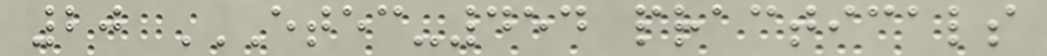20 ETEC-454 PRACTICALS
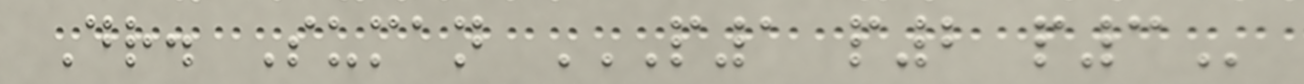Dr. Suman P1 P2 P3
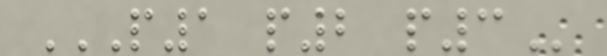P1 P2 P3
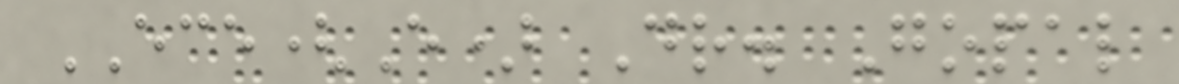ECE(E) Dr. Gopal
